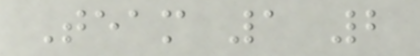Team 1 2
